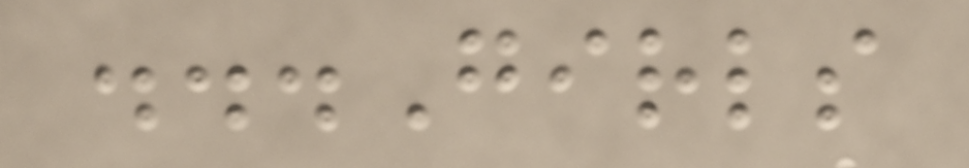...Girls
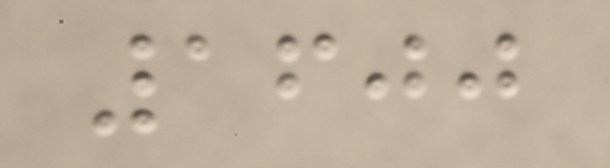1600
